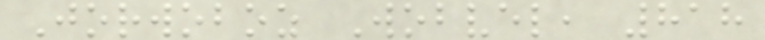Jorwoboz Wobvel, 818
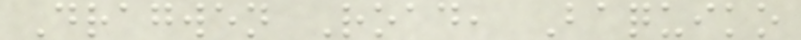Dragwen Road, Baquiko
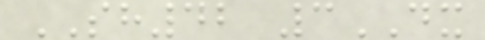SH42 3DX
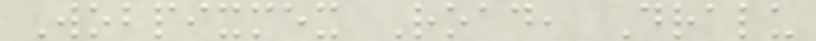Wobpixmex Road, Dralu
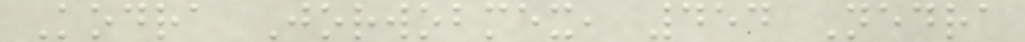Kodra Jorwobmex, 454 Nedra
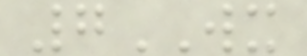7WX
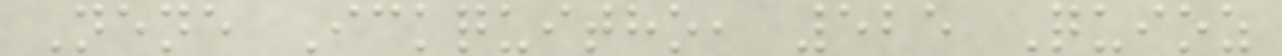Nene Ickquitho, 525 Quioz
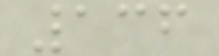136
